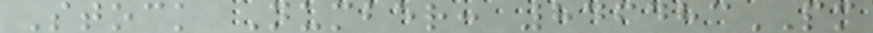Stock Number: 846483PM
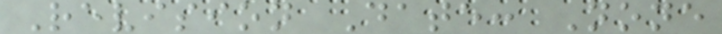Revision Date: None
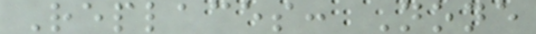Replaces: None
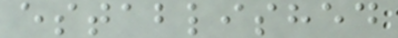established
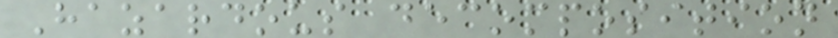Hazardous decomposition
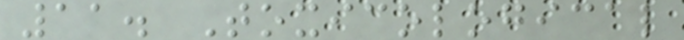11. Toxicological
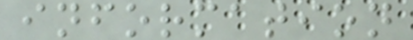information
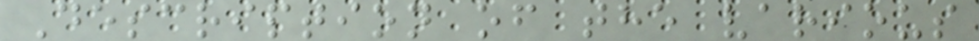Description of the various
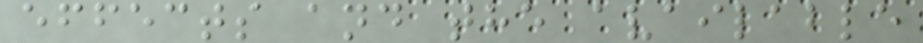effects and the available
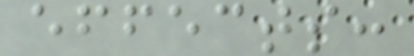effects:
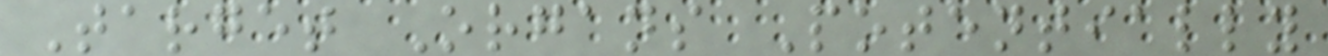Target Organs Potentially
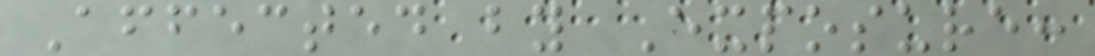Affected by Exposure:
